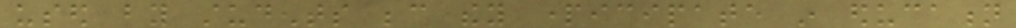used by students because they participate in education
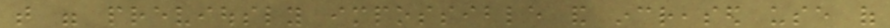that were previously impossible and increased use of
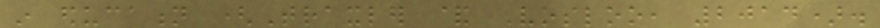in education (Traxler & Vosloo, 2014).
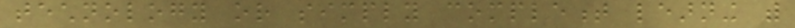technology or simply complement learning with
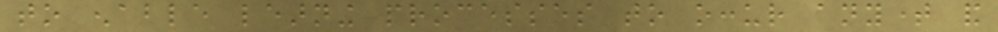to enable learning processes to occur anytime and
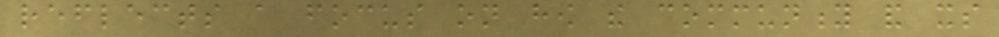reflects a focus on how the community and its
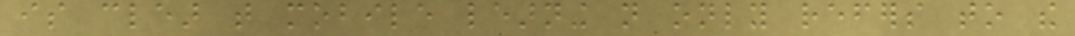is clear that mobile learning not only refers to the
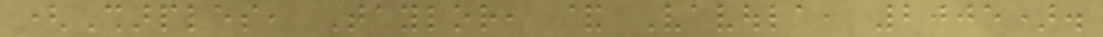(Sharples, Taylor, & Vavoula, 2005).
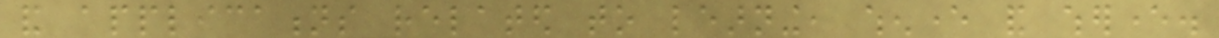and applications related to learning, whenever and wherever.
